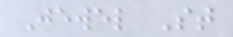Jewel St
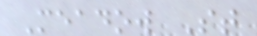Meadow St
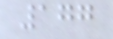177
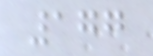177
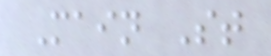Main St
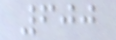600
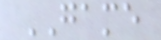GAME
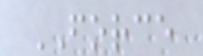FORCE
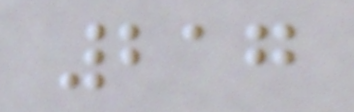217
